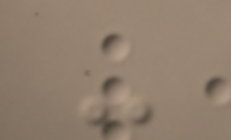-
